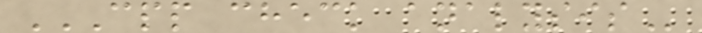CPP CHECK ANALYSIS
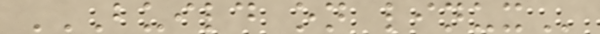BUILD ON LINUX
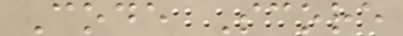Code Score
